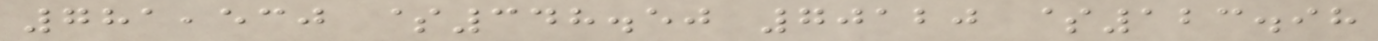781,530 $348.50 70120 $123.98
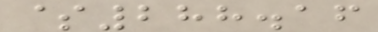$288.16
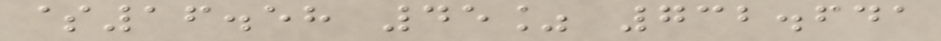$16.58 45% 732.641
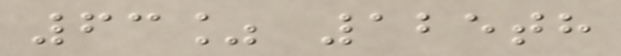63% 125th
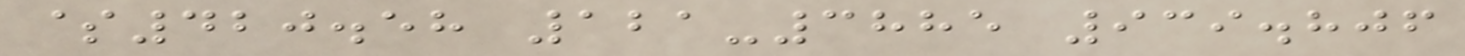$420.58 121-3885 939.806
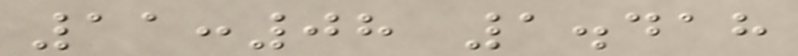11:08 1.418
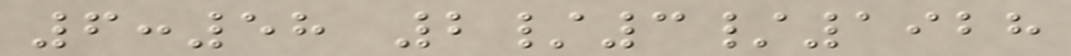6:58 2/3/1928
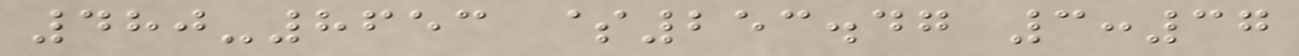480-8653 $253.47 3:37
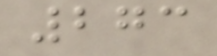273
